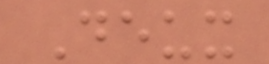Deux
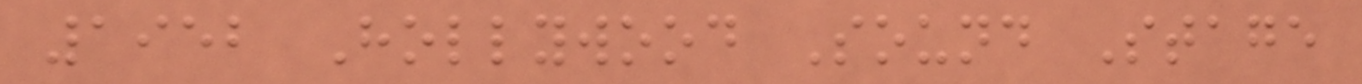1952 Hollywood Sound Stage
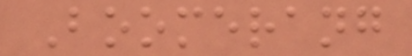Boomerang
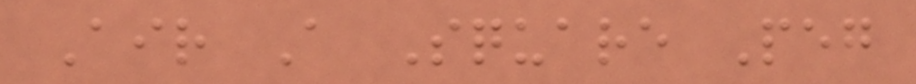Air A Square Peg
